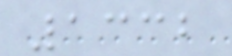1332
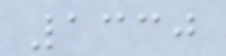1330
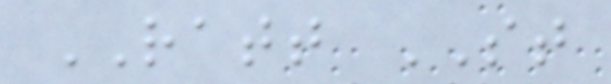RATT ST
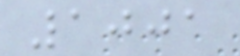1001
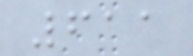611
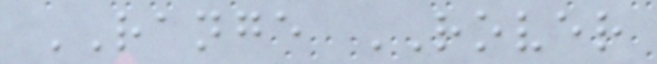RANGE ROVER
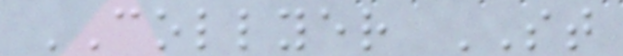COLLYER ST
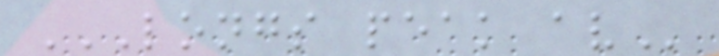LONGS PEAK AV
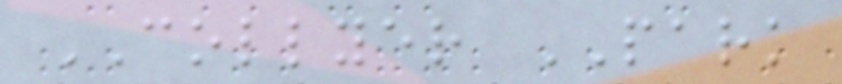COLLYER PARK
